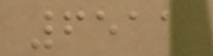6511
